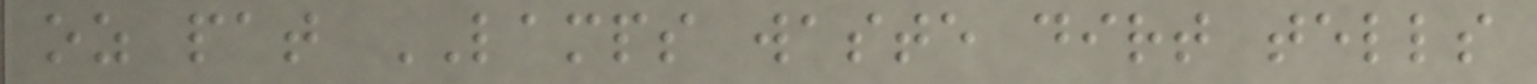oz pat LAMPS waste dirt tells
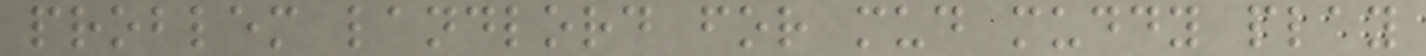problem landlord for mud muddy play
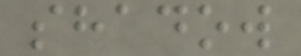shadow
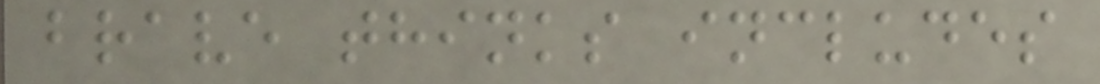brave thinks includes
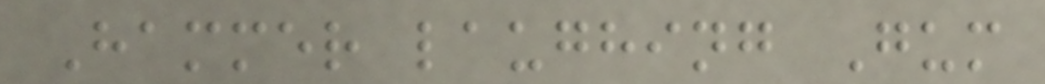Hammer laughing Gum
